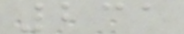231
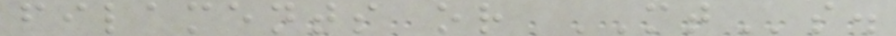filaments or MTs.
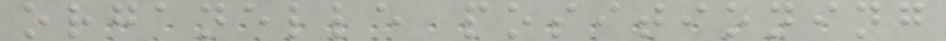organelle positioning
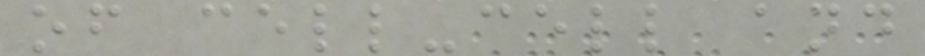of cell-cell and
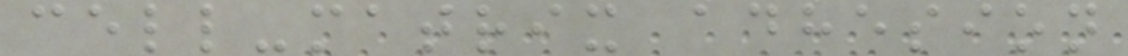cell-matrix adhesion
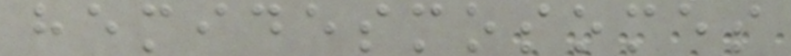hemidesmosomes
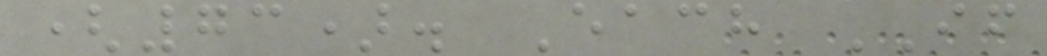(73). Each IF
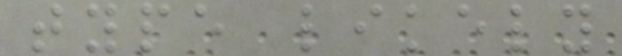type likely
